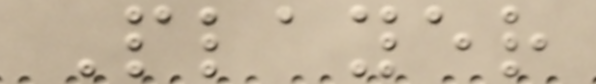Player
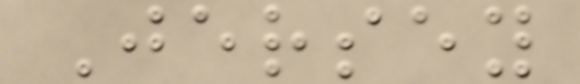Jersey
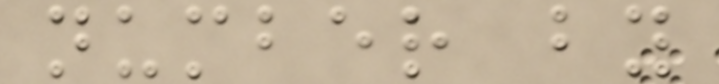number by
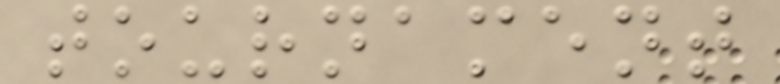tournament
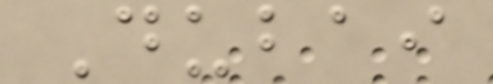Dubai
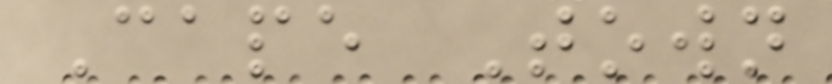Cape Town
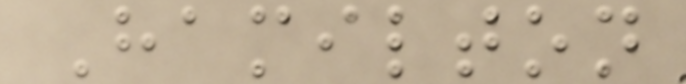Hamilton
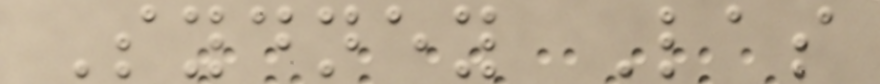Sydney Las
